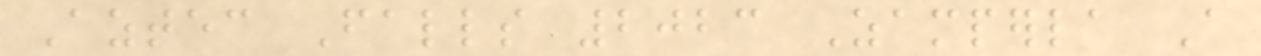Aztec Falls 2023 Zamperla A
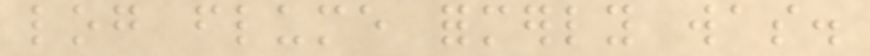log flume formerly was.
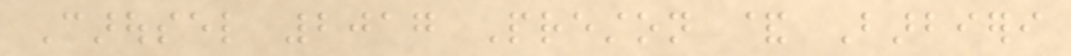Carousel 2017 Preston & Barbieri
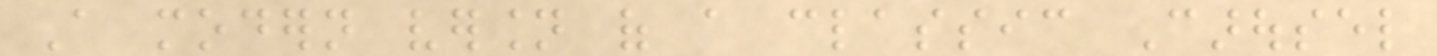A modern version of a classic Carousel
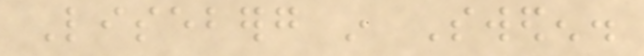Liseberg in Sweden.
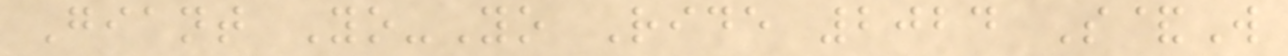Giant Yo-Yo Ride 2024 S&W
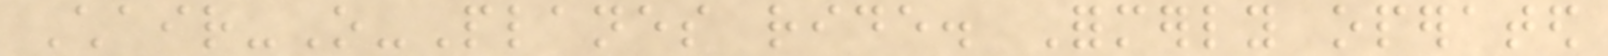Chair-O-Planes ride. Formerly operated
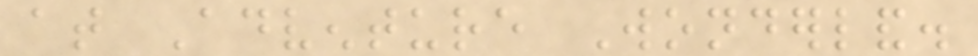at Adventure Wonderland.
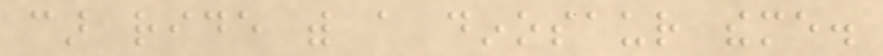car ride with a dinosaur theme.
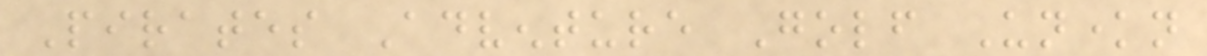Pirates Adventure Golf Unknown
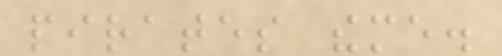pirates theme.
